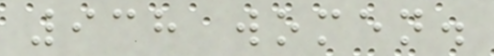938 women.
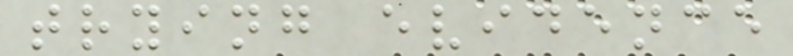trying evidence
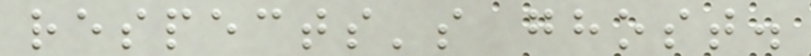respects's ghost.
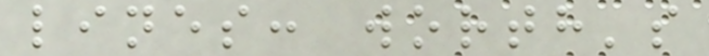lines: worth's
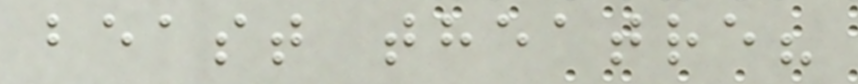beast theatre?
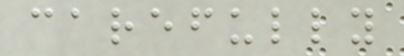carefully
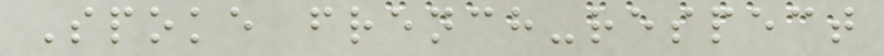Spoke french-respect
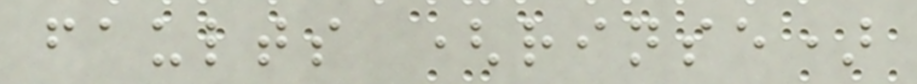faults (rinse)
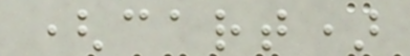(cart)
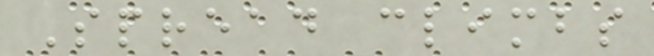Spread climbs
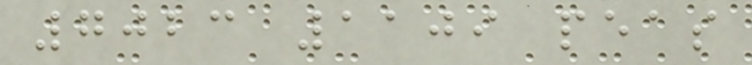7023 1109 peas
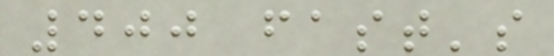400 fast's
